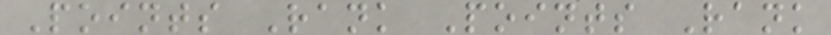Points Rank Points Rank
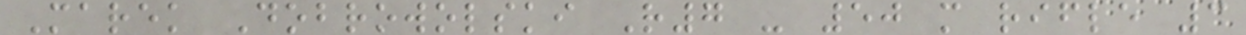Marek Dobrowolski R7 - 50 m rifle 3
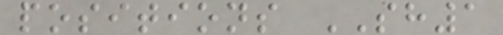positions SH1
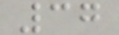37
